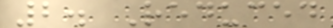2. Reduced
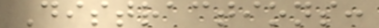Distractions:
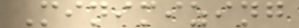Minimizing
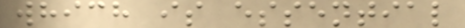which is essential
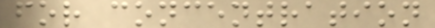for concentration
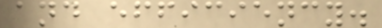and efficiency.
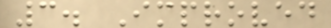3. Improved
